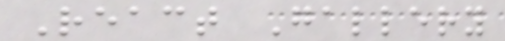React Gallery
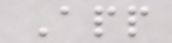App
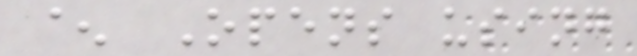^ Opens using
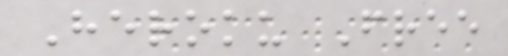Heroku Free
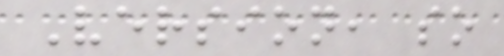Version, so
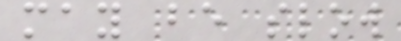may be slow
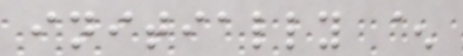initially ^
